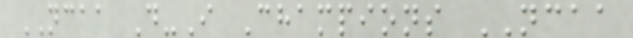NCAA D-I Champions NCAA
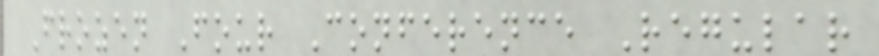Frozen Four Conference Regular
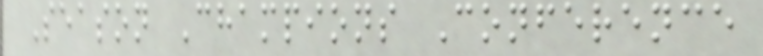Season Champions Conference
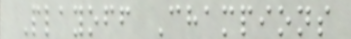Playoff Champions
